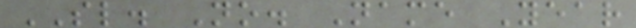SL. No. Name Year
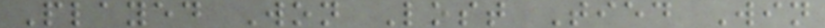Played Won Lost Tied Win
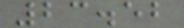23.52
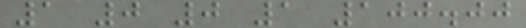1 0 0 1 100.00
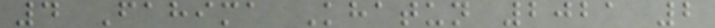4 Fahima Khatun 2021 2
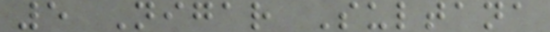5 Nigar Sultana
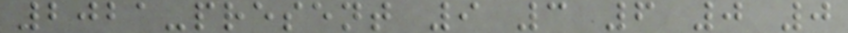2021-present 9 3 6 0 0
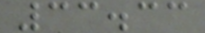33.33
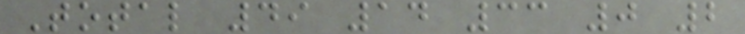Total 49 14 33 0 2
